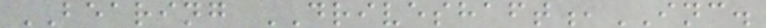BEARING DRIVESHAFT,INC.
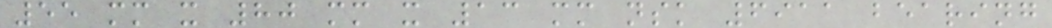55 mm x 80 mm x 13 mm nsk 6911 bearing
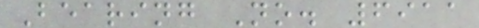Bearing No. 6911
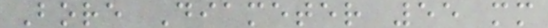Bore Diameter 55 mm
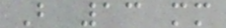B 13 mm
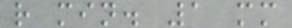r min. 1 mm
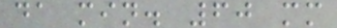da min. 60 mm
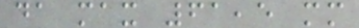da max 61,5 mm
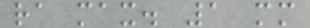ra max. 1 mm
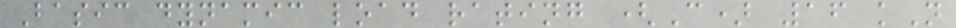Basic dynamic load rating (C) 16 kN
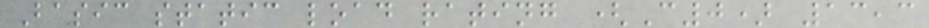Basic static load rating (C0) 13,3
